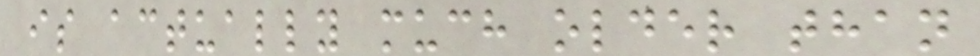is actually much older than
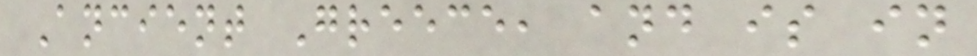Ancient Greece, and is in
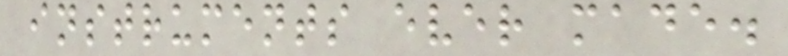instruments ever made.
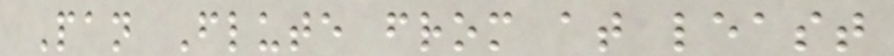Pan Flute from at least
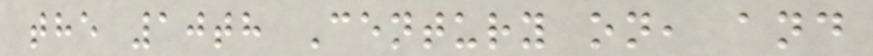the 10th Century on, and
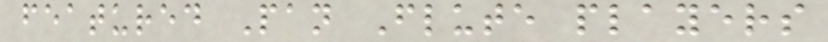featured Pan Flute players
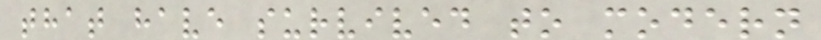that have survived to modern
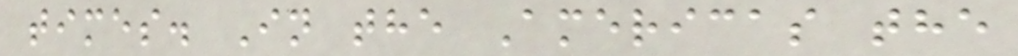times. In the Americas the
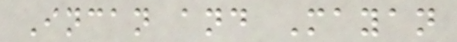Incan and Mayan
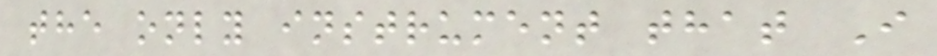the only instrument that I
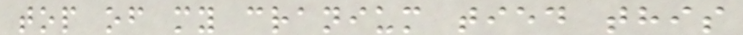top of my cranium tied this
